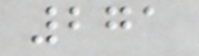271
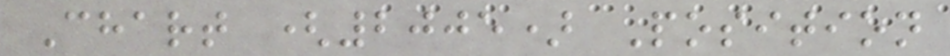Chart (2005) Position
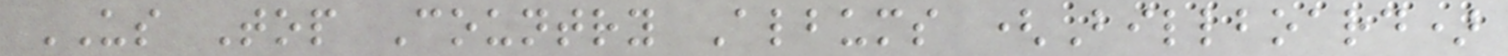US Top Country Albums (Billboard)
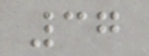37
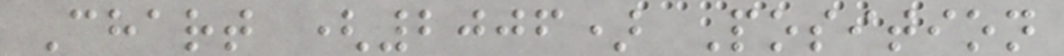Chart (2006) Position
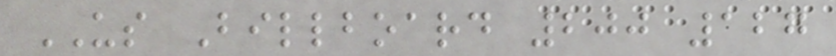US Billboard 200 127
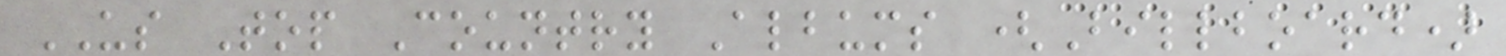US Top Country Albums (Billboard)
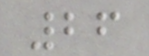26
